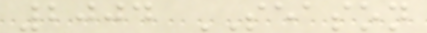2004 SEASON
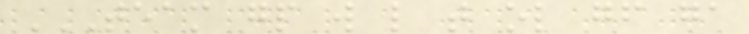TEAM GP W L T OL GF GA
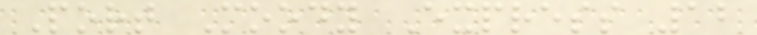Port Moody Express 12
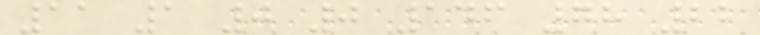11 1 0 0 146 78 22
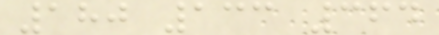180 133 364
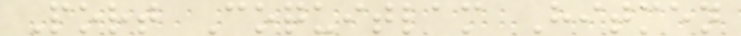Port Coquitlam Hitmen
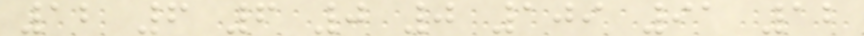12 6 6 0 0 109 91 12
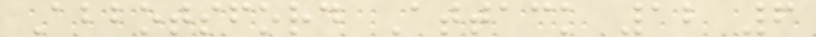Abbotsford Attack 12 6
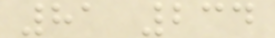81 234
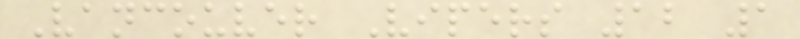Vancouver Vipers 12 1
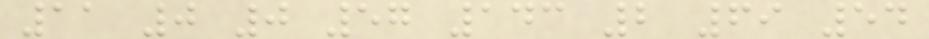11 0 0 57 143 2 69 54
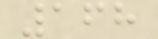168
